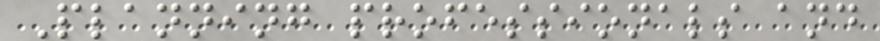Planning professionals and
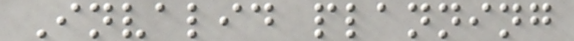Invalid planning
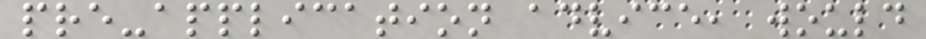pre-application advice, would
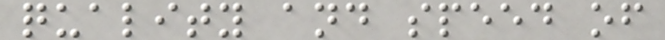quality and speed of
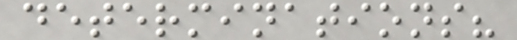determinations?
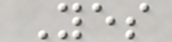Yes
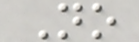No
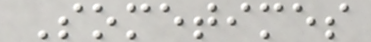Sometimes
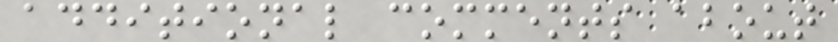additional comments about
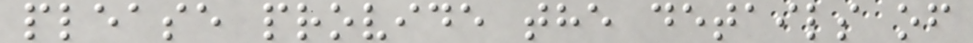please provide the details of
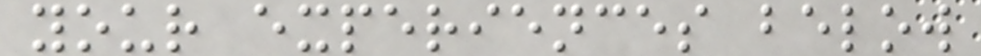your experiences below
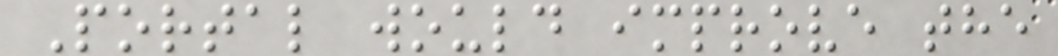Portal would improve the
